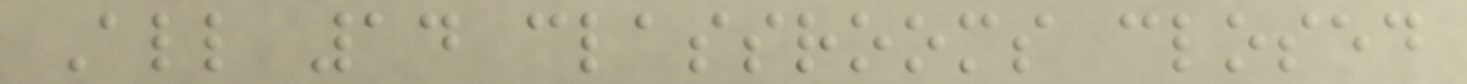All 14 classrooms closed
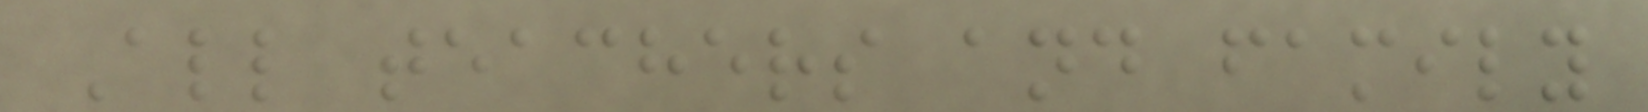All teachers and family
